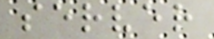server
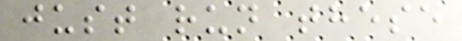just run these
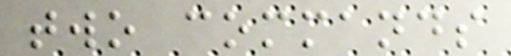two commands
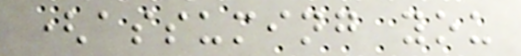(assuming you
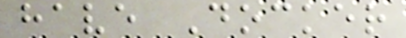have Docker
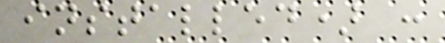installed) :
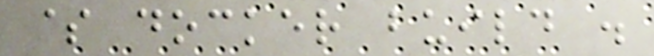$ docker build .
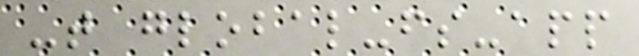-t global-fs-app
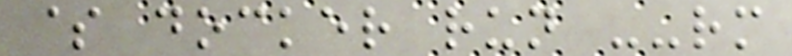$ docker run --rm
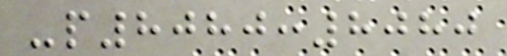-p8080:8080
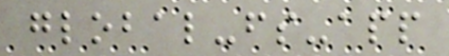global-fs-app
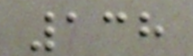138
